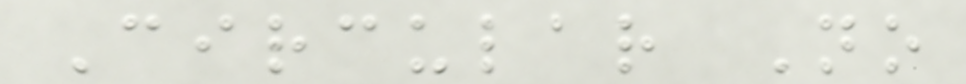Circular No
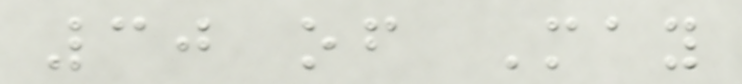30 of May
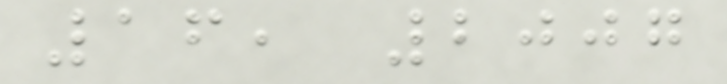16, 2007
